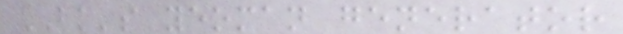BK's yeoman generator
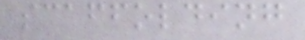scaffolding
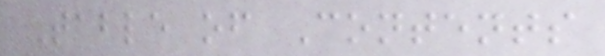Table of Contents
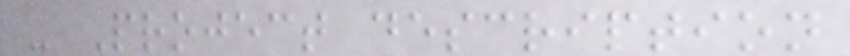- Project description
